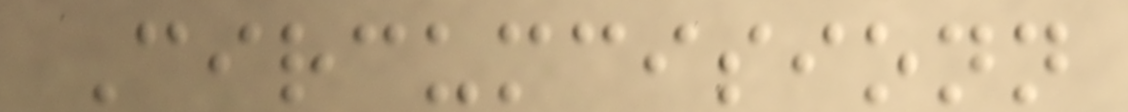Circumcisionn
